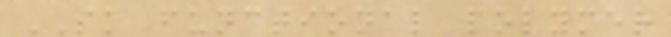SK functional polymer
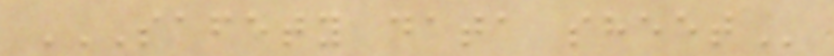SAFETY DATA SHEET
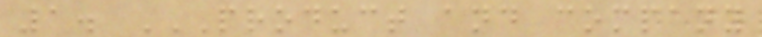1. PRODUCT AND COMPANY
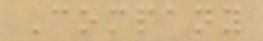Company
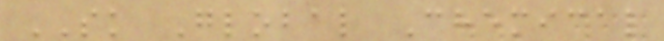SK Global Chemical
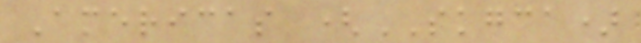Americas (SKGCA)
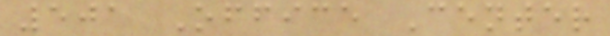501 Office Center
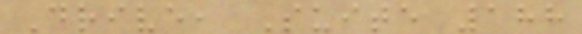Drive, Suite 188
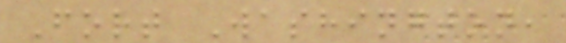Fort Washington,
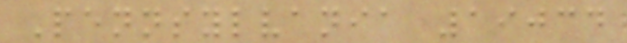Pennsylvania 19034
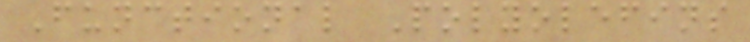Functional Polyolefins
